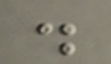.
